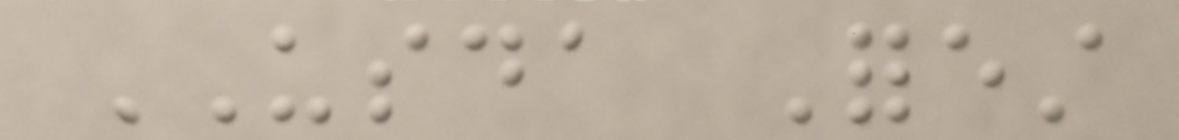USDA Forest
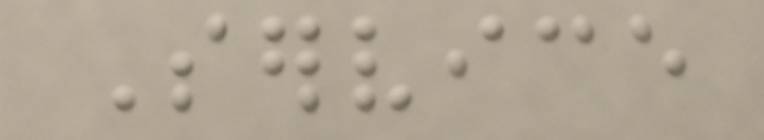Service
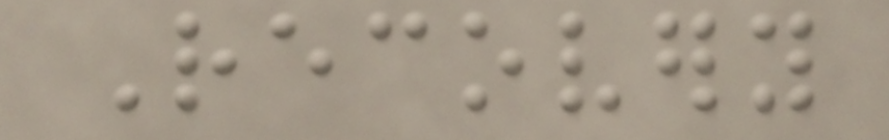Recovery
